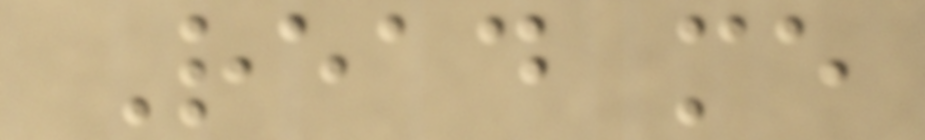Read me
